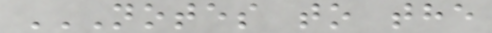NOTES TO THE
